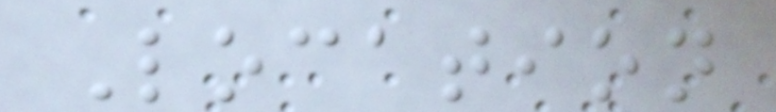Location
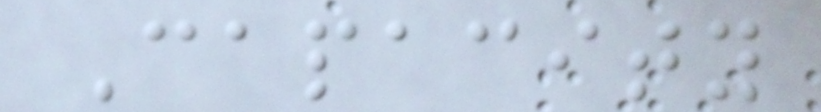Capacity
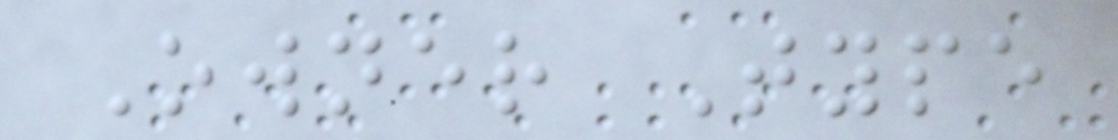Owner Type
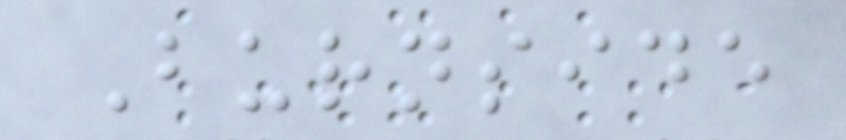Burnside
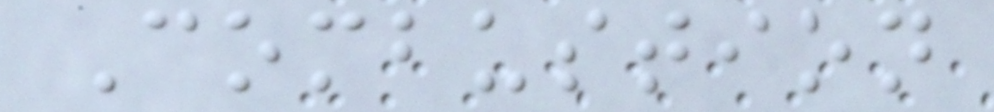Combustion
